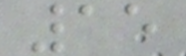15
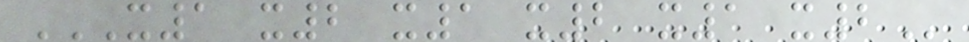X1 X2 X1 X2 X1 X2
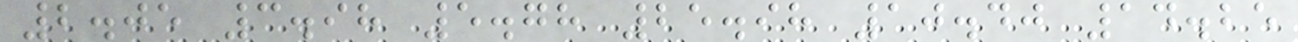2.05 3.98 5.78 25.98 10.40 14.25
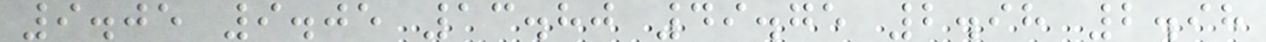9.05 9.05 13.80 49.75 2.98 2.98
